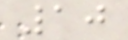10
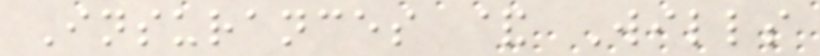Insurances & Wills
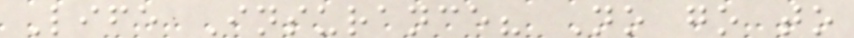Life Insurance? No go to
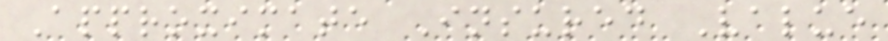Approximate Insured Value
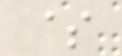$
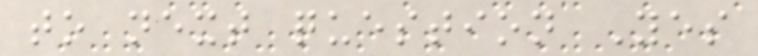to next question Yes
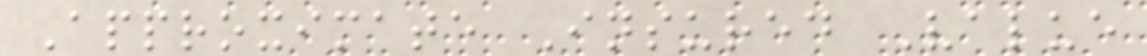Approximate Insured Value
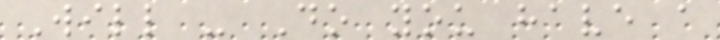Will - Do you have a
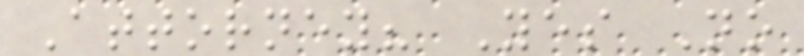Attorney? Yes No
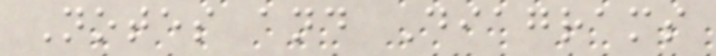Notes and Diagrams
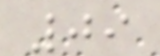09
